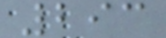293
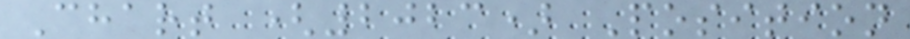Chart (2023) Position
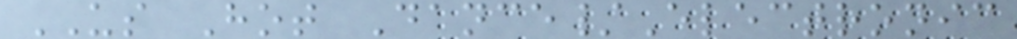US Hot Dance/Electronic
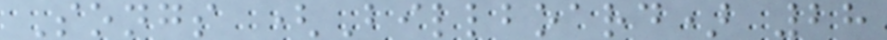Songs (Billboard) 28
